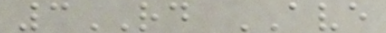3RD AVE
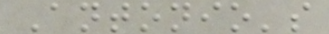Antonio's
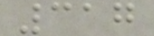317
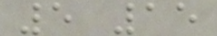5 15
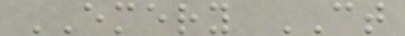EMERY CT
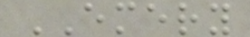EMERY
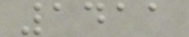1411
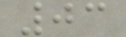03
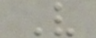V
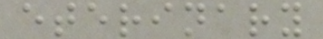eterinary
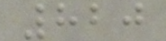820
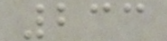233
